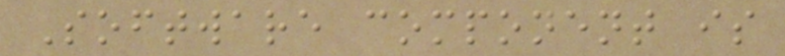Software component is
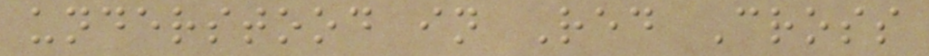understood in Red Cross
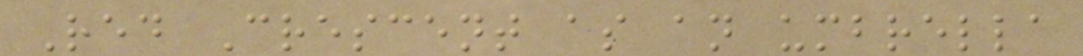Red Crescent as an umbrella
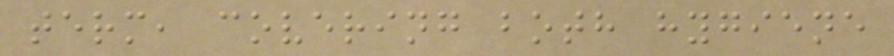term, covering both hygiene
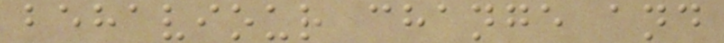behaviour change and
